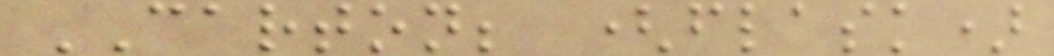CARTON; (flask)
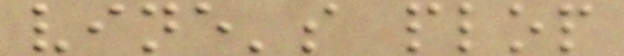vine's plop
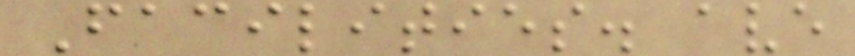Facilities. ave
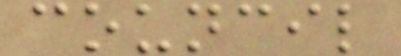council
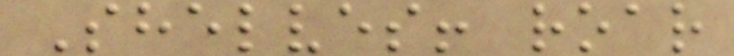Shelves! roar
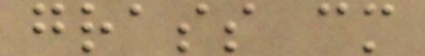grass cm
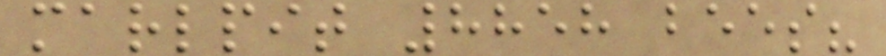marlpit 8858 bees?
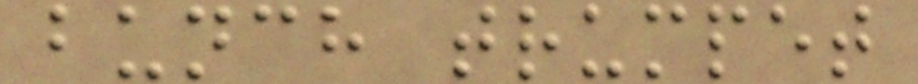bunch trumpet
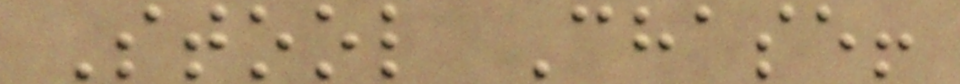Stool Chase!
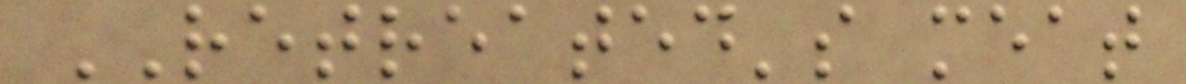RETREATED's meat
